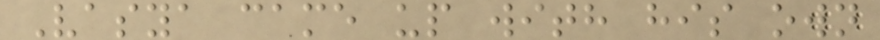Vasya came up with his own
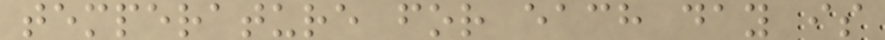temperature for each day is
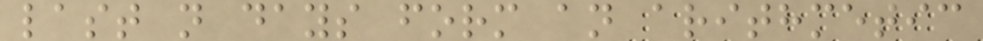last n days form an arithmetic
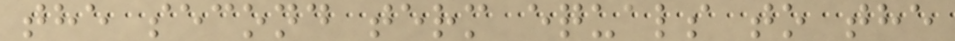the second term equals to the
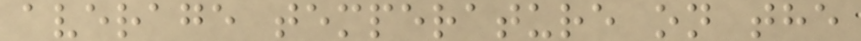average temperature on the
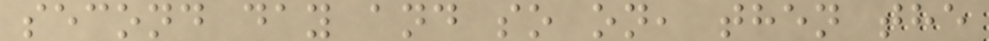second day and so on, then the
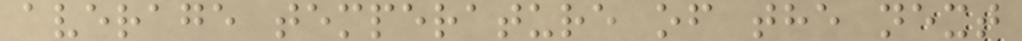average temperature of the next
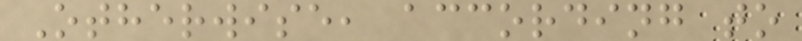Otherwise, according to
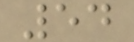54
